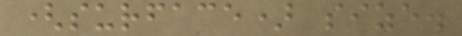(surface) size.
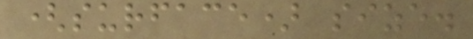(surface) size.
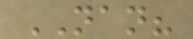NAN?
